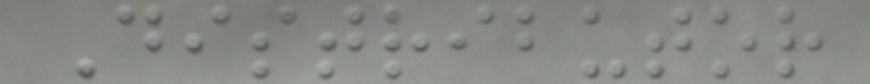Distributor
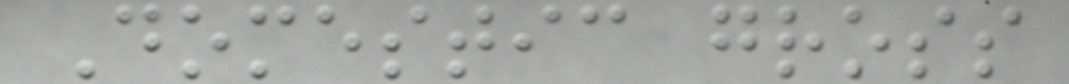Domestic gross
